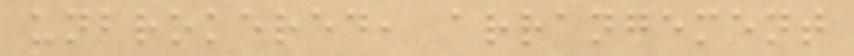unbrokered, arrangement
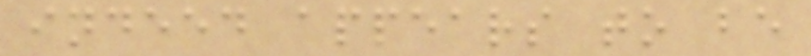indeed appears to be
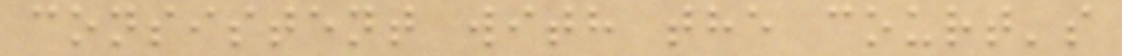consistent with the court's
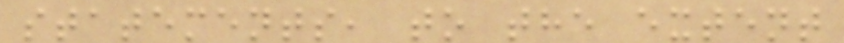statements, to the extent
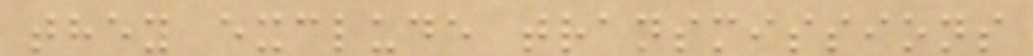they exclude transmissions
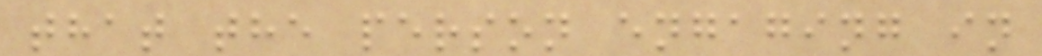that the person engaging in
